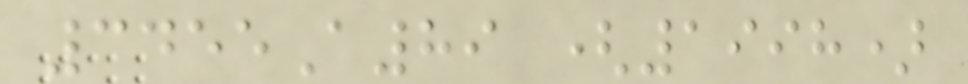3455A89 (1998)
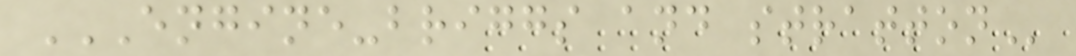ENGINE-BRIGGS AND STRATTON
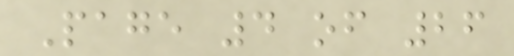Page 4 of 26
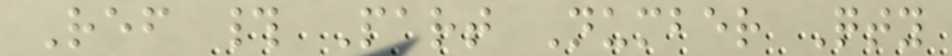Ref # Part Number Qty
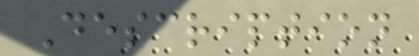Description
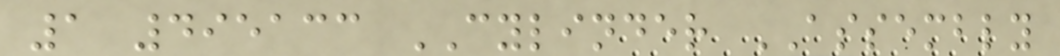1 495133 CYLINDER ASSEMBLY
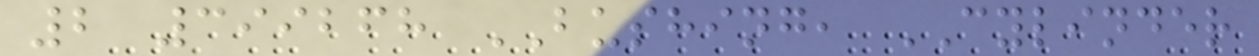2 399268 BUSHING, CYLINDER
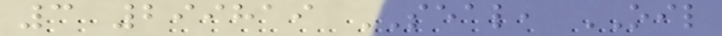3 299819 SEAL, OIL
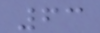63
